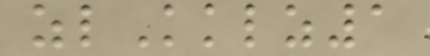zlKklz1
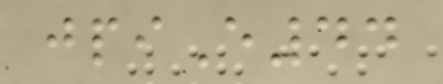jpiE44
